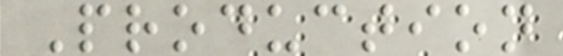Production
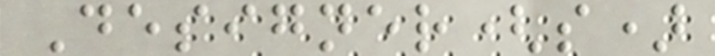Designer(s)
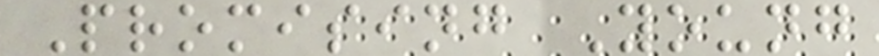Promising Young
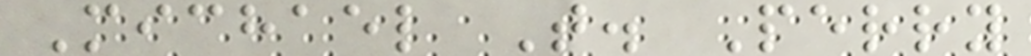Michael T. Perry
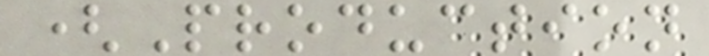(Production
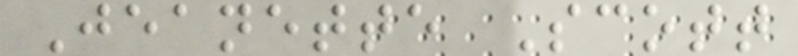Jeanette Scott
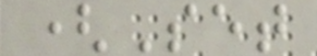(Set
